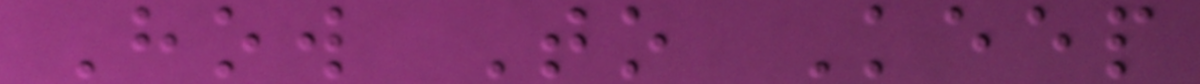How To Keep
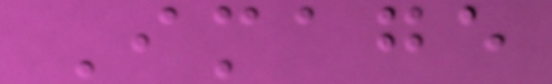Image
